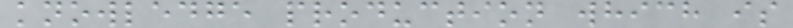knowledge production which is
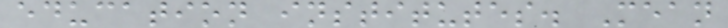education institutes. Mean
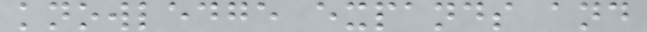knowledge expands and
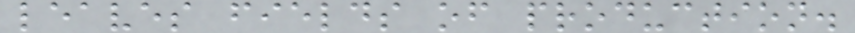leaves fields of production.
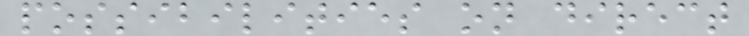possibilities on direct
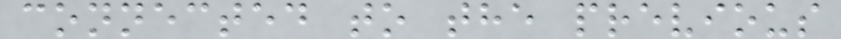connected to the previous
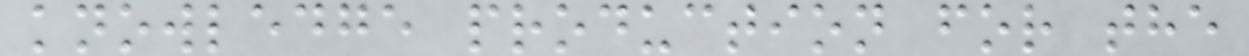knowledge production for the
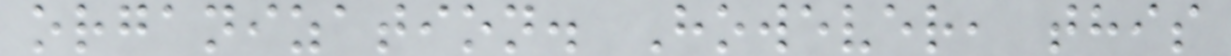organization. However, this
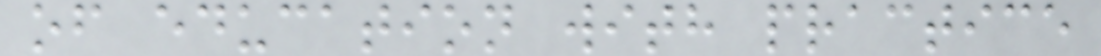of education with practice
